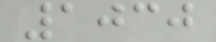1030
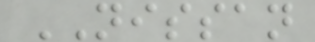NISSAN
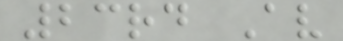23rd Av
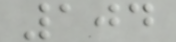104
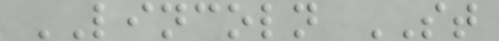LINCOLN ST
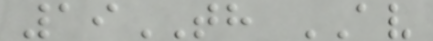19TH AV
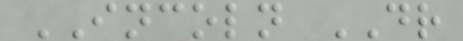INCOLN DR
